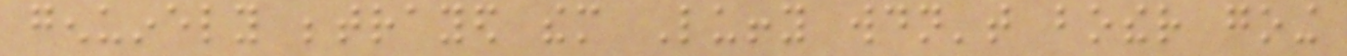genuinely betrayed them Luffy wouldn't bother going
